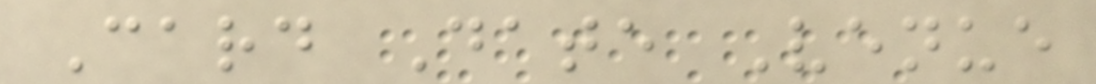Card Date Venue
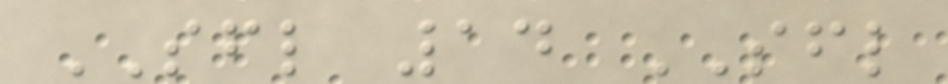SFL 14 SFL
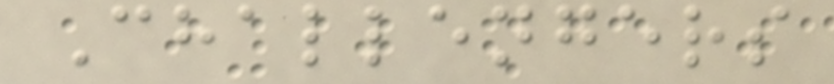Challengers
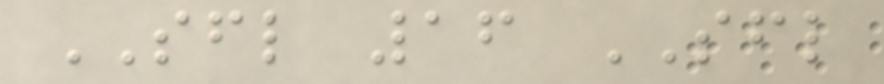SFL 16 SFL
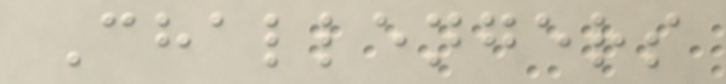Challengers
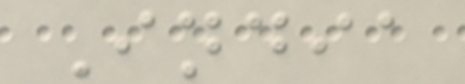India
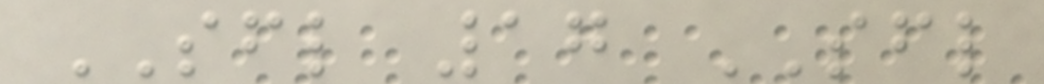SFL 17 SFL
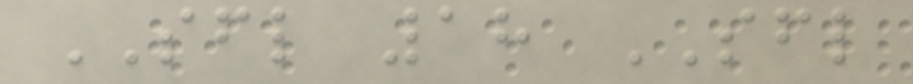SFL 18 SFL
